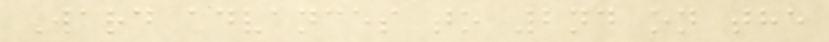Ward advances to 2nd on the
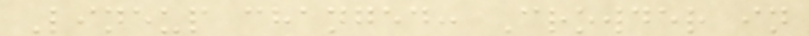Lineup changed: Crowder in
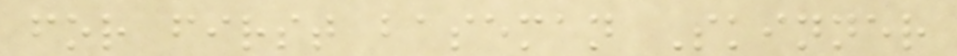for first baseman Skinner
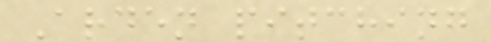Arden pitching
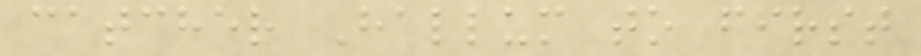catcher Hallum to first
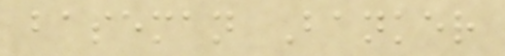baseman Banker
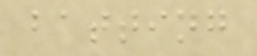batting
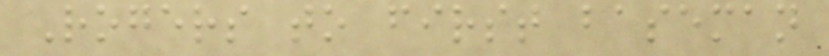Rogers to first baseman
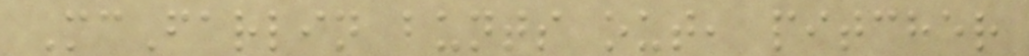McFarlin bunts out, pitcher
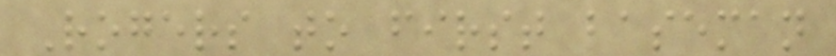Rogers to first baseman
